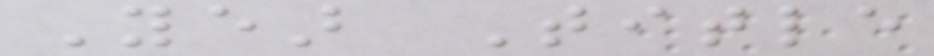Year Title
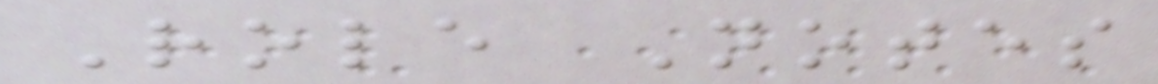Role Notes
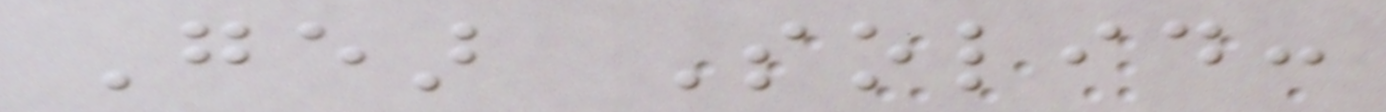Gear Solid:
